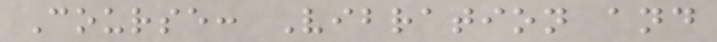Course: Vibration and
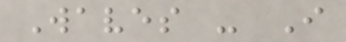Waves - I
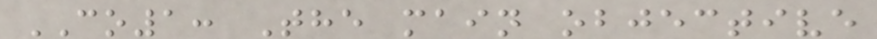CO1: The main objective
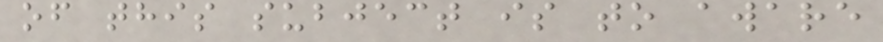of this subject is to aware
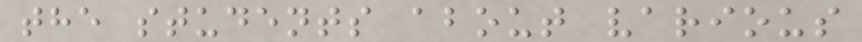the students about various
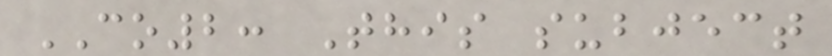CO2: This subject
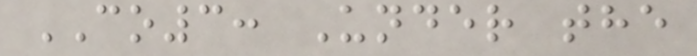CO3: Under the
